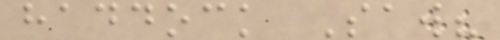haddock Saw?
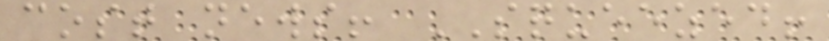cost news! SQUEEZED!
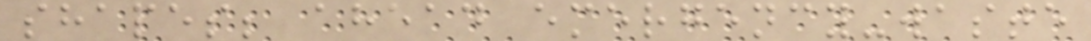shapes; ahead emergency-waste
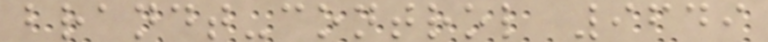brandt-control 9649
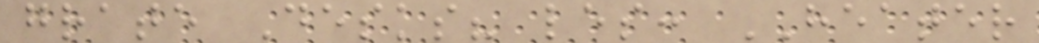grate Desks? les: HEATER
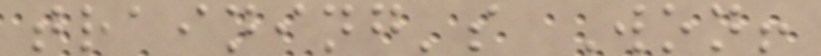training's Won!
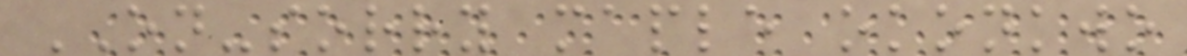ON-sorry maple okonkwo
